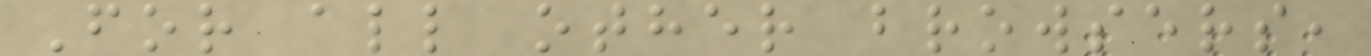For all other browsers,
